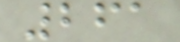261
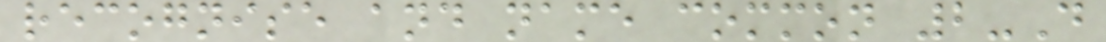recognise and name common 2-D
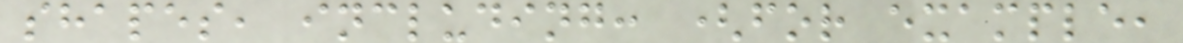shapes, including: (for example,
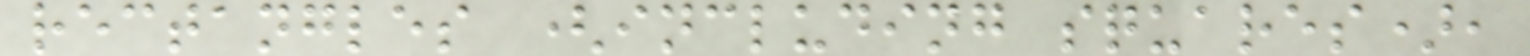rectangles (including squares),
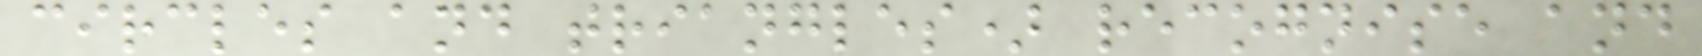circles and triangles) recognise and
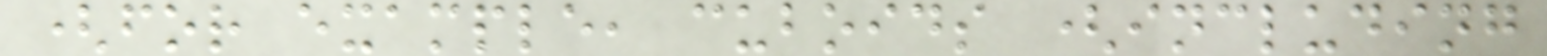(for example, cuboids (including
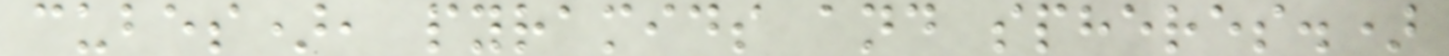cubes), pyramids and spheres.)
